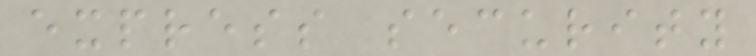express security
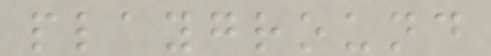playground
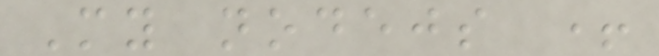My nodejs +
